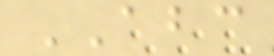ABC
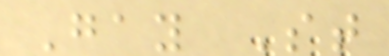Gay St
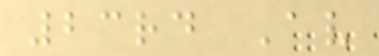23rd Av
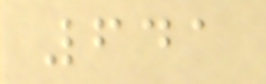641
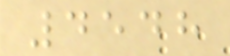4548
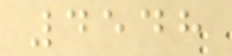4548
